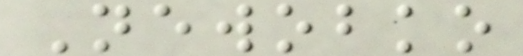Newobko
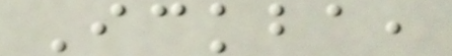Ickba,
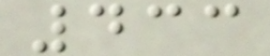433
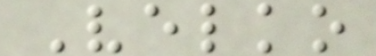Velko
